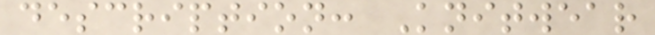description: Knitwear
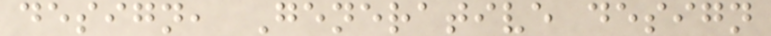design, Generative design
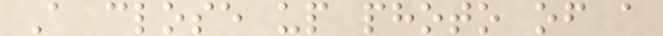A close up photo of a
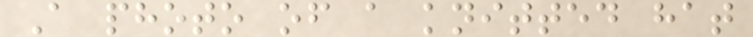A photo of a knitted hat
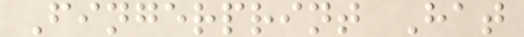Fingerprint Hat
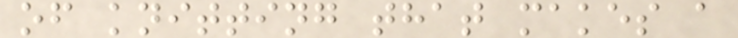of knitting that makes a
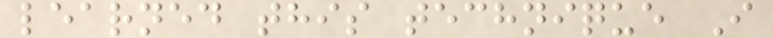learned this technique I
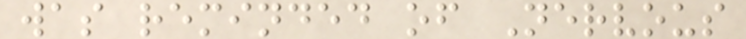was reminded of Nervous
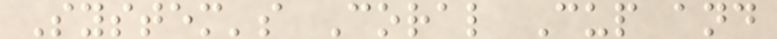System's Coral Cup and
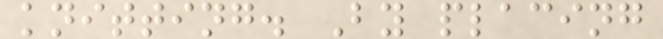knitting. By placing
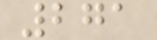271
